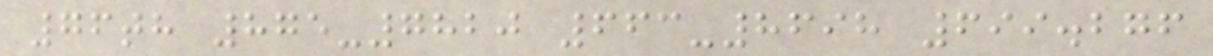76th 875-7820 663-8698 699.276
